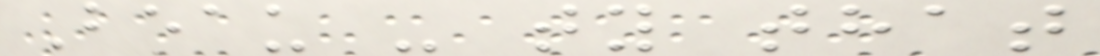Beau - ty that
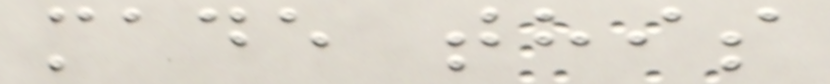made this
